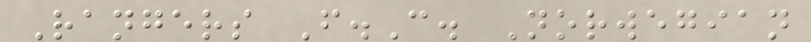Rangers F.C. Norwegian
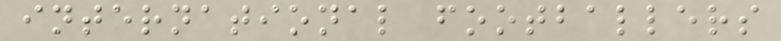international footballers
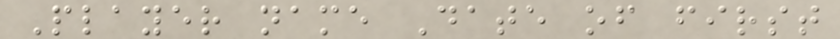Player name Date of first
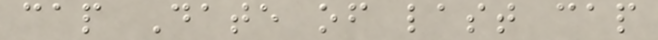cap Date of last cap
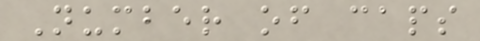Number of caps
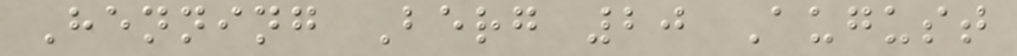Henning Berg 20 August
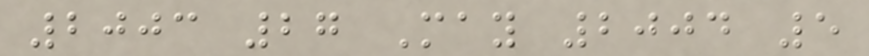2003 27 May 2004 5
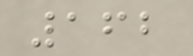162
